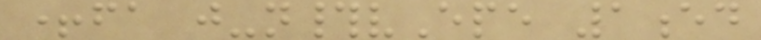+fa j-n#vEpe 1ed
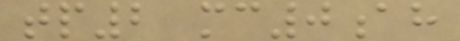tp2 mc0ah
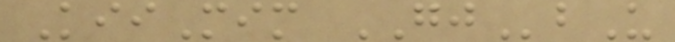KiiMim GJbU
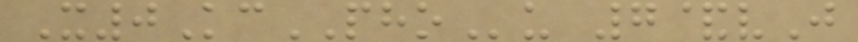X0KcPHOu 7&vJ
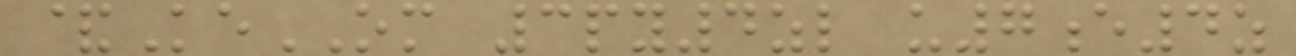&KeOM 3py4zl u7e4z
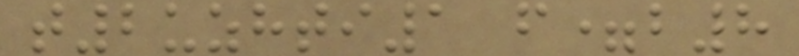t2uzhti1 f=b8
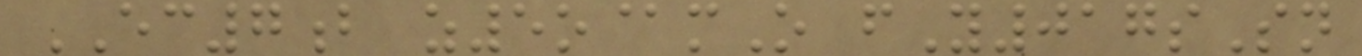EC7b z5o@mO fY017sSn
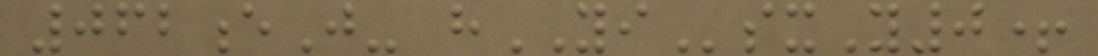062eJ- hYIsxY0+
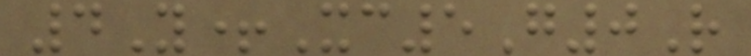4Y+Xc5G0R
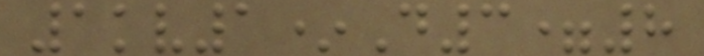1kv1*D3=8
